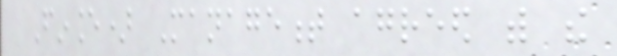Finance) Management agreed with the
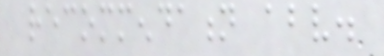recommendation above.
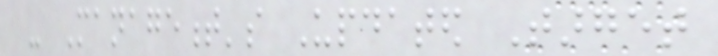- Management's Updated Target
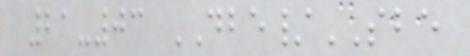21-03 DBE/SBE
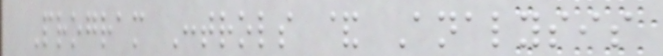Program Controls & Analysis
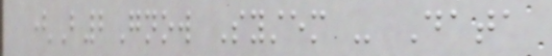(B2Gnow System - Data
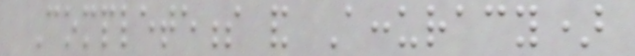Completeness and Accuracy)
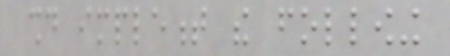should implement the following
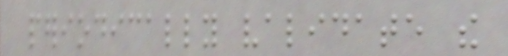periodically validate the
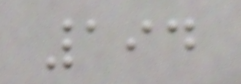194
